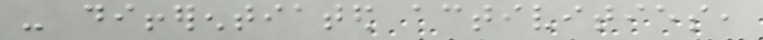- differentiated activities,
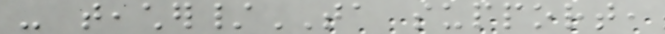- teacher/TA support,
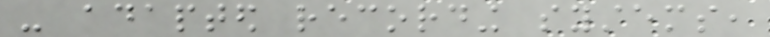- adapted recording systems,
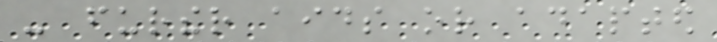- further aids or adapted
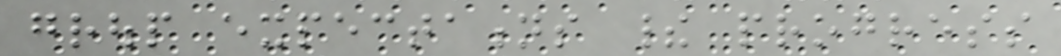group expectations their progress
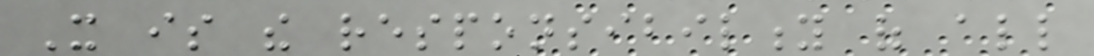It is the responsibility of all
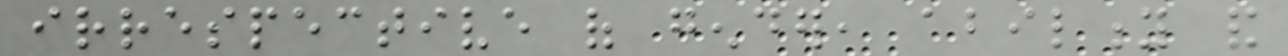irrespective of gender, ability and
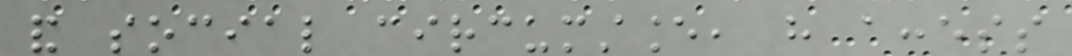and social circumstance, have access
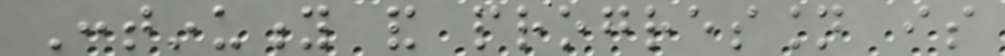Continuity and progression is
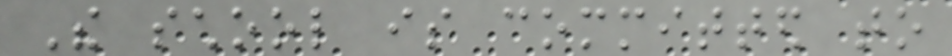The school is committed to
